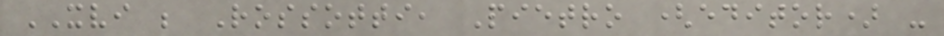XVI ; Rossotti, Pietro (editor) -
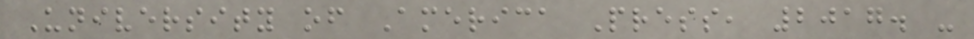University of America Press, 2017. -
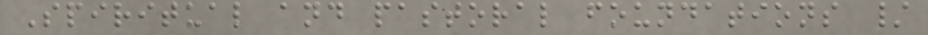Spiritual and pastoral foundations /
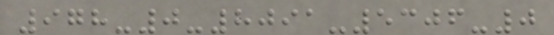978-0-8091-5306-0
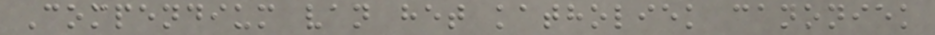Compendium van het katholiek canoniek
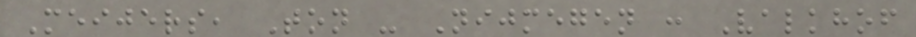Meijers, Ton - Nijmegen : Valkhof
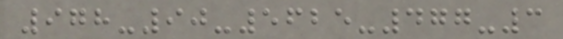978-90-5625-477-3
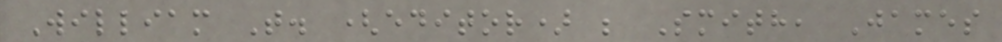William T. (editor) ; Smith, James
